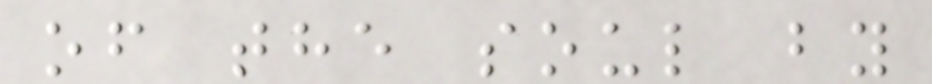of the soul by
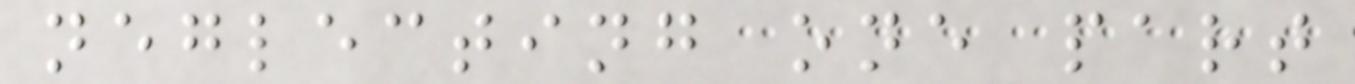neglecting one part
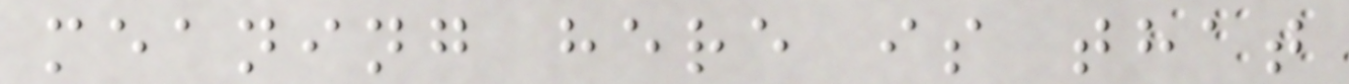meaning here is that
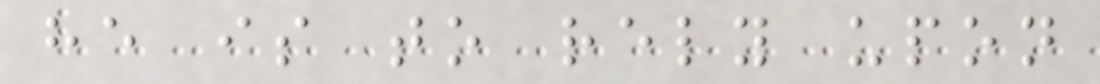he is to rely upon
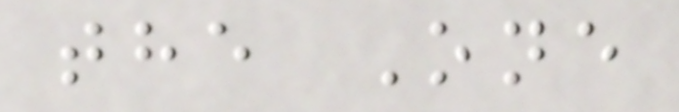the One
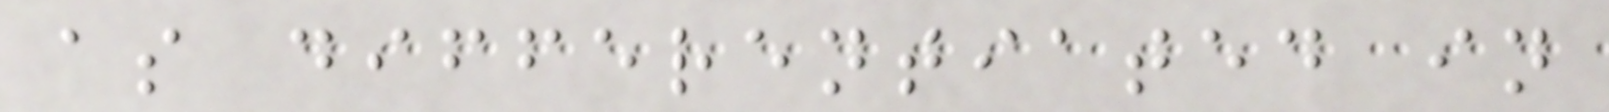as differentiated in
